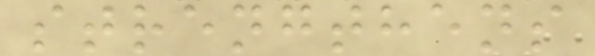strengthens
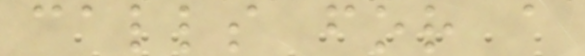calls for a
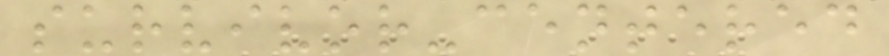survivor-centered
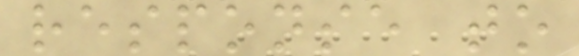response to
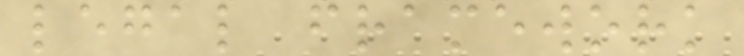legal framework
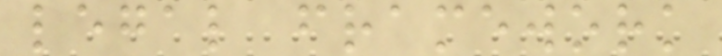legal framework
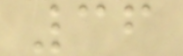36
